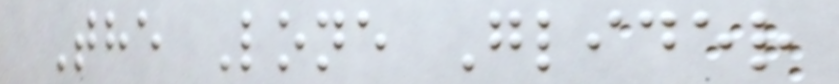The Lone Glider
